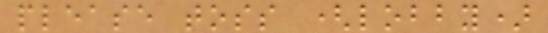please toss (lobby)
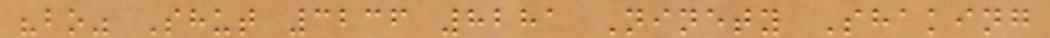"bo" Shut 3236 8281 Ninety Shaking
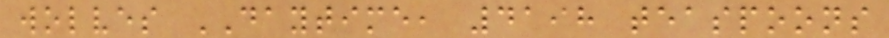wolves DAYTIME, 4198 teaspoons
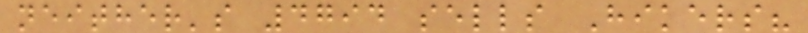neither's 4794 sells Hikers?
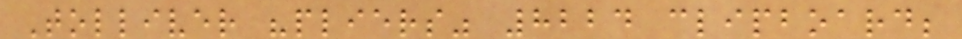Tolliver "pliers" 8224 clipboard;
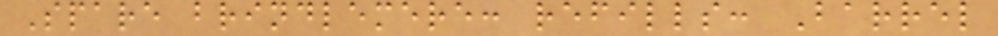Spare brindlemere: refills: Barrel
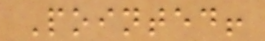Pointed!
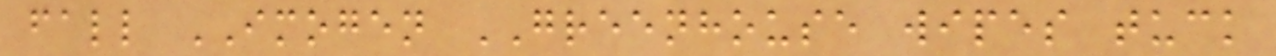fall IMOGEN GREENHOUSE wipes tuck
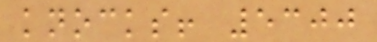knocks! 5300
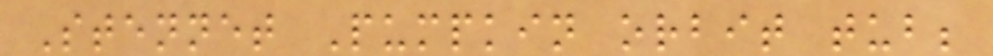Stennet Pumpkin orbit tub;
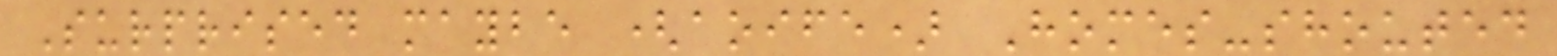Surprised maybe (aoife) Homes-shouted
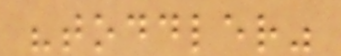"toddler"
